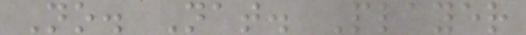No. Nat. Player
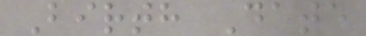Birth Date
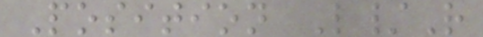Position L/R
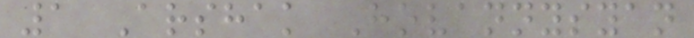1 Arshak Hovannysyan
